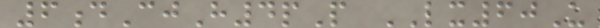6dCjH4pP LX60U
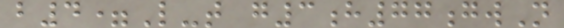b4=L-t g3h77gwN
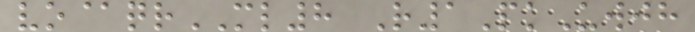vo@qrML8 R1PkUwjh
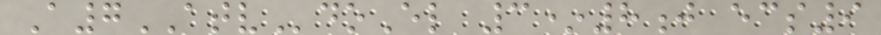A7ATVdoEl 3*8j ecs9
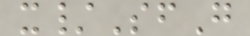x/SfG
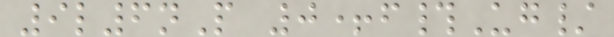9l6nP 0+f#Ug/
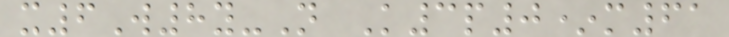x6W8y-N K3p0*m61
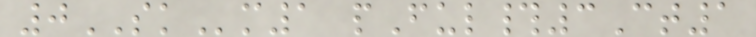0SKm1 pFul#3Ct1
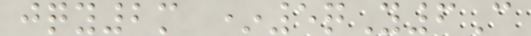jqy2m *5qY6C
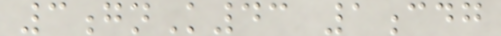3gnK43 1cdg
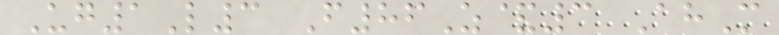Ug1L3 F86Z&3 AhM
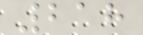218
